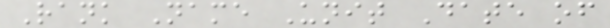Rank Name Unit Date of
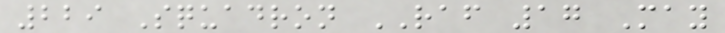229 Squadron RAF 17 May
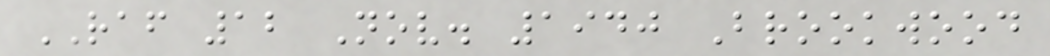RAF 12 Nov. 1940 Brookwood
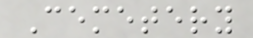Cemetery
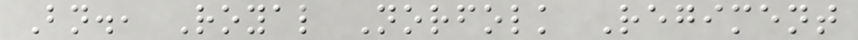Bn., Royal Norfolk Regiment
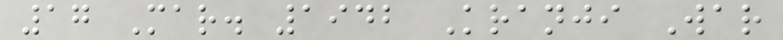17 Mar. 1942 Kranji War
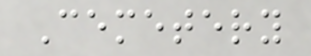Cemetery
